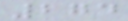274
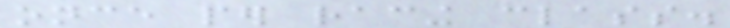once per racing class.
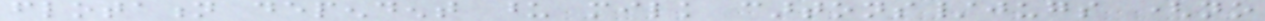flotation dependent upon milk cartons/jugs (no
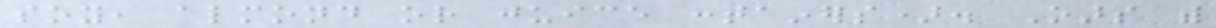soy, almond or juice containers). Oars with
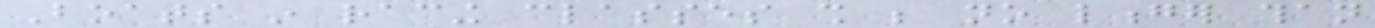Boats in racing classes shall be no longer than
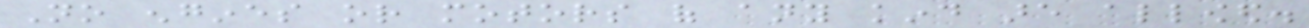No engines or motors of any kind are allowed.
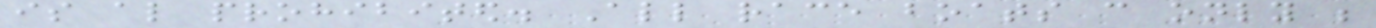is also prohibited. All race boats can only be
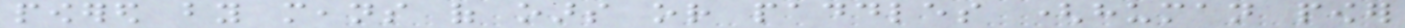powered by means of oars or paddles (human power
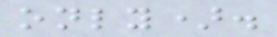only).
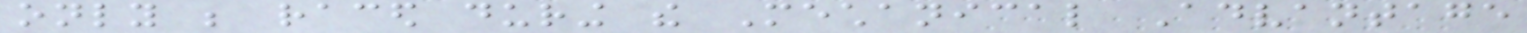only be raced during the Mechanical Advantage
